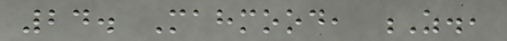24. Mahmood, Z.,
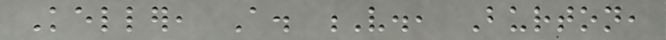Keller, A. V., Burton,
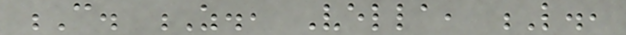C. Z., Vella, L.,
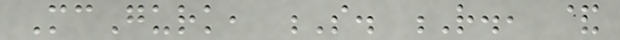McGurk, S. R., &
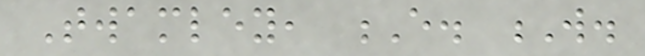Twamley, E. W.
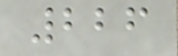226
